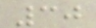30
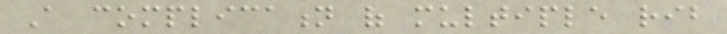A complication of multiple rib
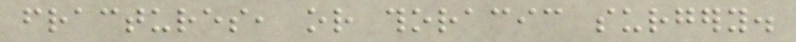fractures, or thoracic surgery.
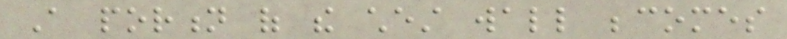A portion of the chest wall becomes
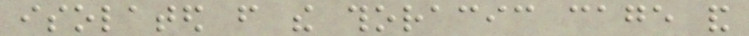isolated from the thoracic cage and
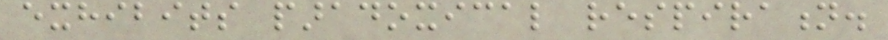exhibits paradoxical respiration.
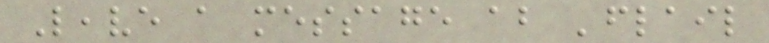Leave a message about 'flail
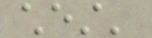chest'
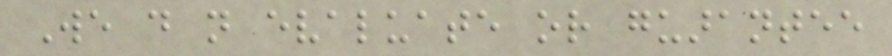We do not evaluate or guarantee
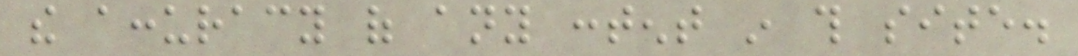the accuracy of any content in this site.
